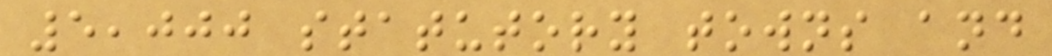5,000 statutory towns and
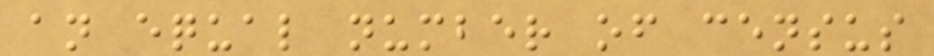an equal number of census
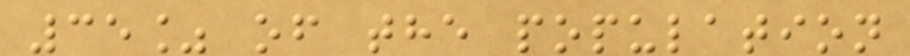35% of the population
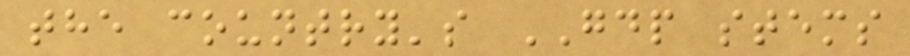the country's GDP stems
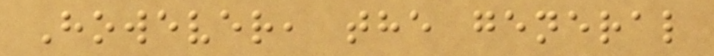However, the general
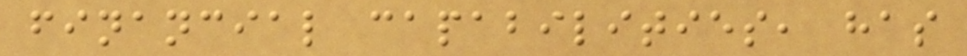financial capabilities, has
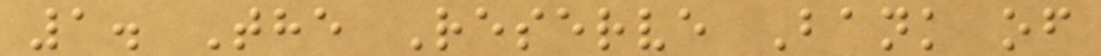1. The Reserve Bank of
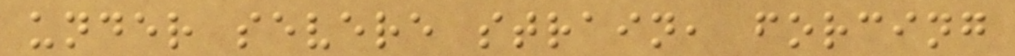under severe strain, forcing
